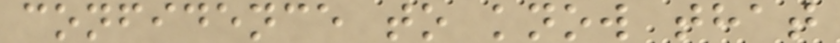confidence to know that
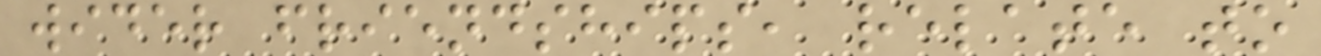wider friendships, relate to
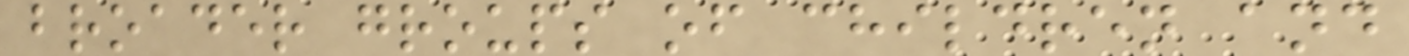broader groups of children and
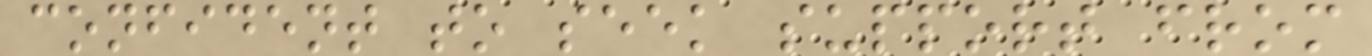confident to seek support from
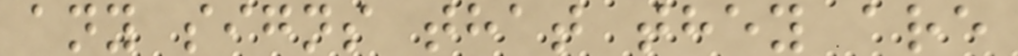any signs that they are
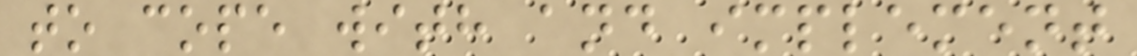to cope with and implement
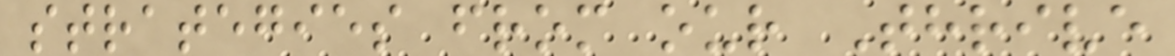strategies from our Thrive
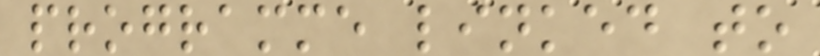programme linked to
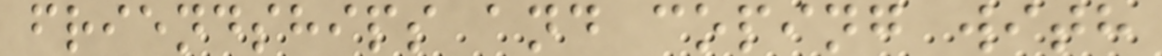friendships and coping with
